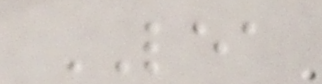LEA
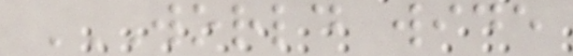WORLD WIDE
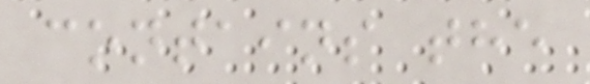contains the
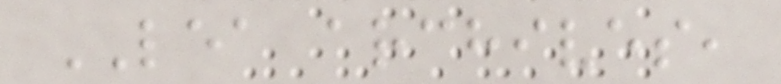LEA archives,
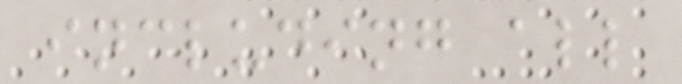including all
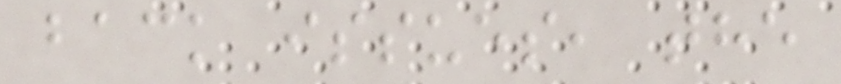back issues, the
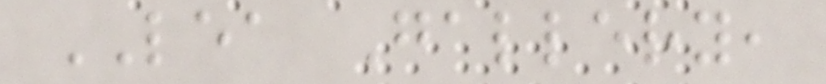LEA Gallery,
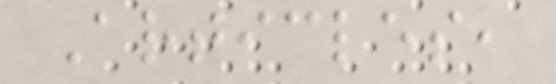Articles,
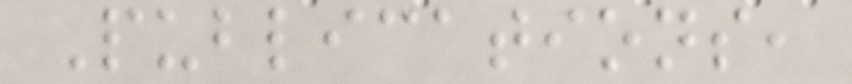Publications,
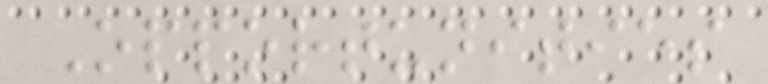Opportunities
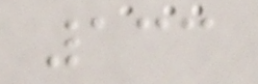133
